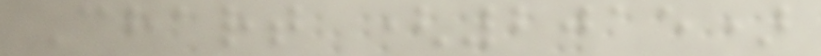Chart (2015)
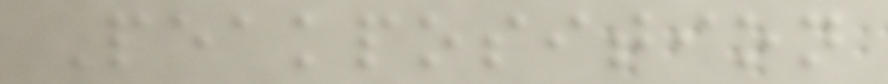Peakposition
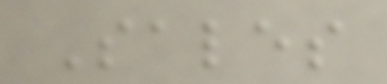Sales
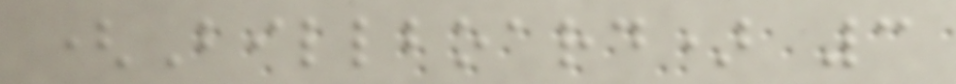(Billboard) 3
